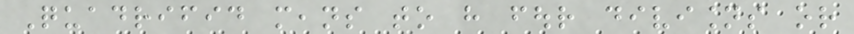Quadrifid means to have four divisions or
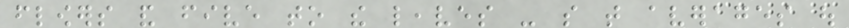flowers and five to the leaves - so that averages out
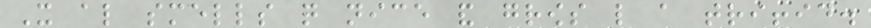It also smells quite nice and grows like a triffid.
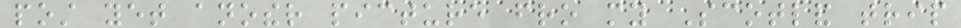post yet another picture fro my Scotland trip
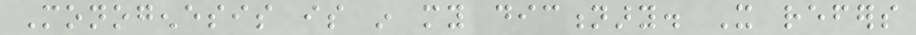Monogenesis is in my dictionary. It refers
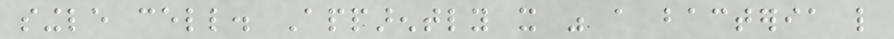single cell. Apparently it was a bacteria like
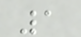1
